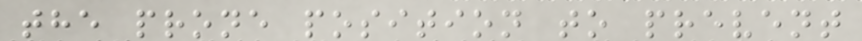the prone position to prevent
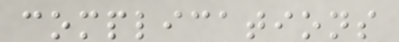complications
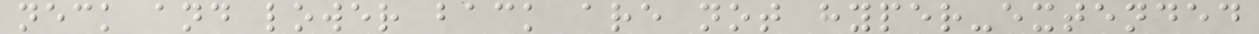neck and lower back are not hyper-extended
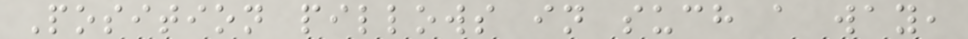Position pillows in such a way,
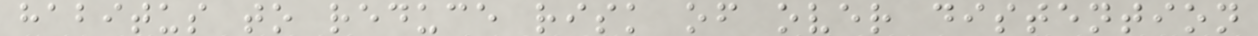habitus to reduce risk of over distention
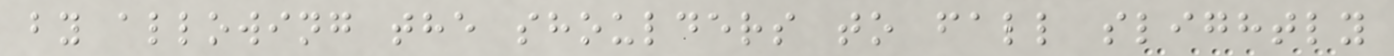by allowing the shoulders to fall slightly
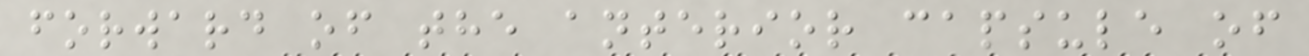forward of the anterior capsule of
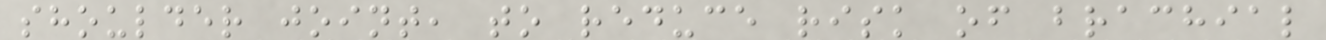shoulder joint, to reduce risk of brachial
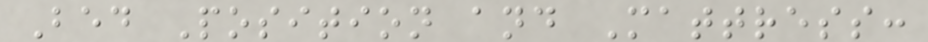Bed Position and Mattress:
